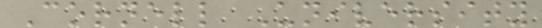Cornell University
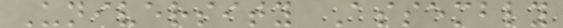University Assembly
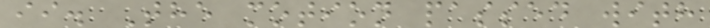ii. The motion passed with
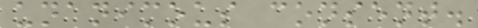unanimous consent.
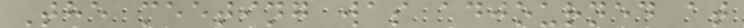The meeting was adjourned at
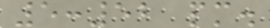5:52 pm.
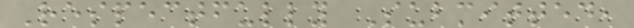Respectfully Submitted,
